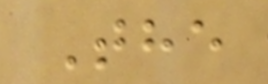The
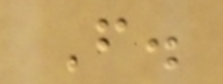F.
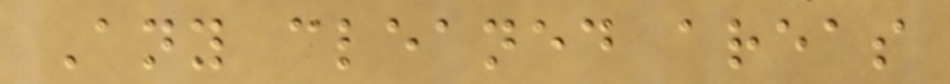Any cleaned areas
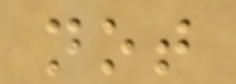not
